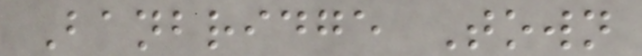Banbridge Town
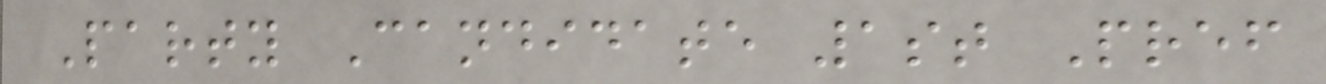Party Candidate 1st Pref
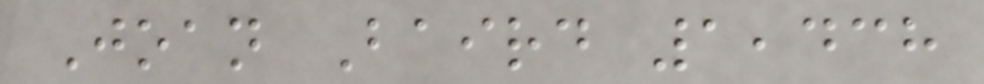Joan Baird 1,438
